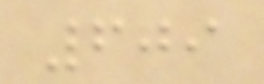609
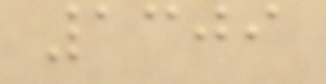1309
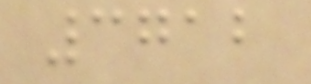3712
